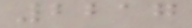2217
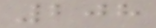208
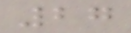27
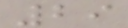29
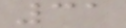31
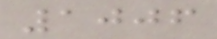1006
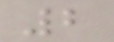2
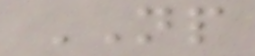NP
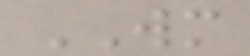WM
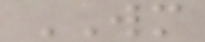WM
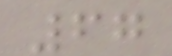67
